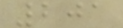201
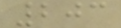203
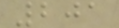201
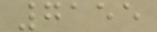7155
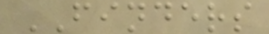FINDERS
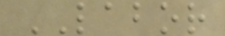LABOR
